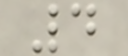4
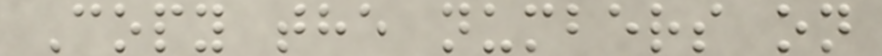Copy the numbers on
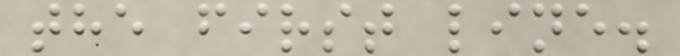the first line.
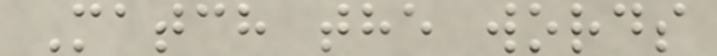Match the words
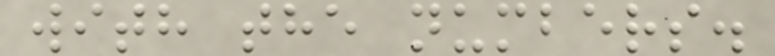with the numbers.
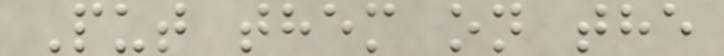Put them on the
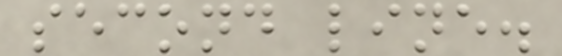second line.
